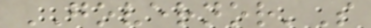GOVERNOR'S
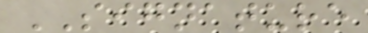SIGNATURE
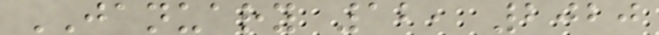JANUARY 12, 2020
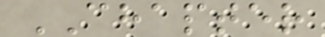CHAPTER
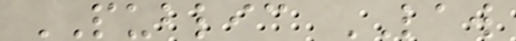PUBLIC LAW
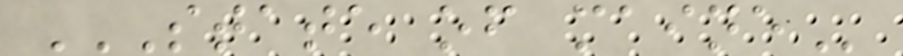STATE OF MAINE
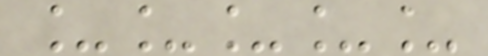_____
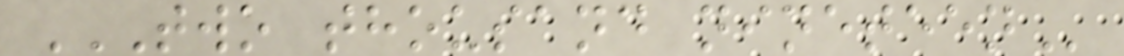TWO THOUSAND NINETEEN
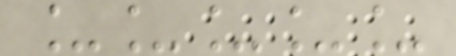_____
